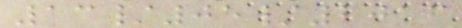13/05/2016
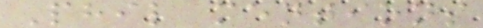Phil mentions
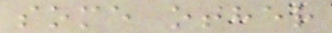some other
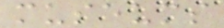museums
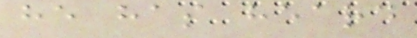he has heard
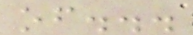of...
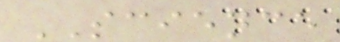SCIENCE
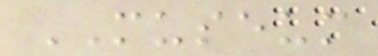MUSEUM
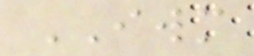IWM
